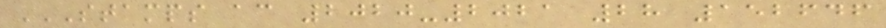STAMPS AC 2020-2021 28 152646
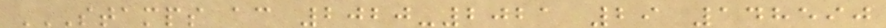STAMPS AC 2020-2021 29 148590
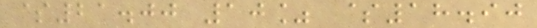$21.00 10% $18.90
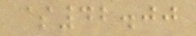$42.00
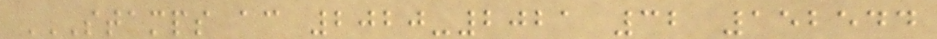STAMPS AC 2020-2021 32 152544
